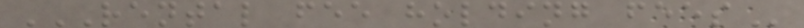RENTAL FEE HOLDING FEES
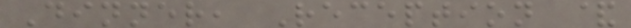Dinner, Reception &
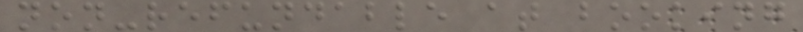non-refundable at booking
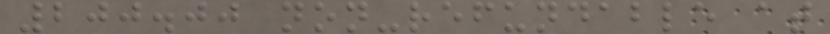200.00 non-refundable at
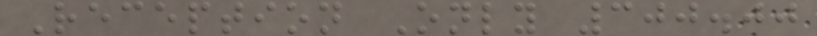Reception Only 300.00
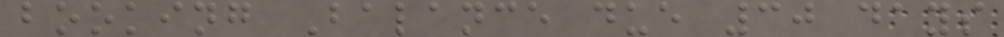booking Balance due 30 days
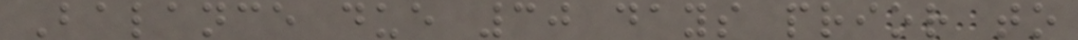Balance due 30 days prior to
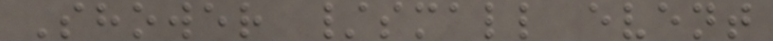Shower /small event
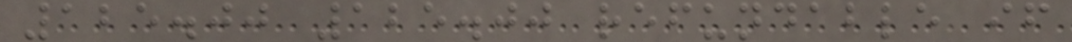125.00 125.00 refundable if
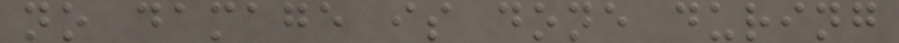no damage is done during
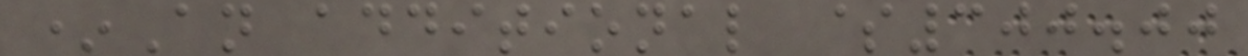*An additional $300.00
